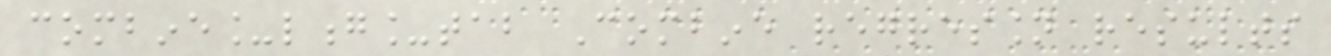combine_long_tab Combine regression results
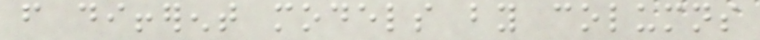from different models by columns
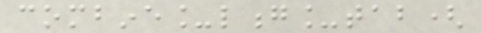combine_long_tab(
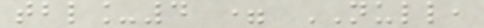tbl_4 = NULL,
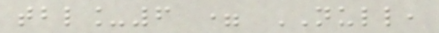tbl_6 = NULL,
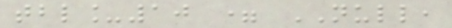tbl_10 = NULL,
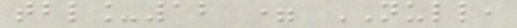tbl_12 = NULL,
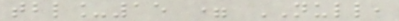tbl_15 = NULL,
